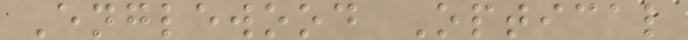Englewood Optical
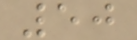50
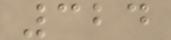324
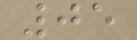05
